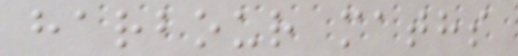harbour maths
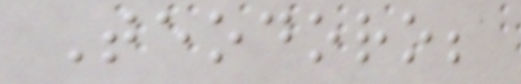Teodoro;
